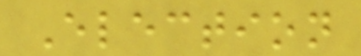Election
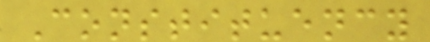Constituency
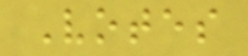Votes
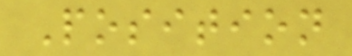Position
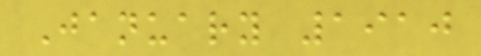January 1910
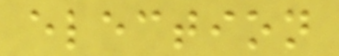election
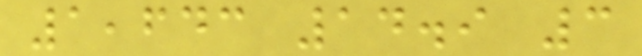1,643 14.9 3
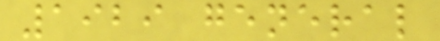1929 general
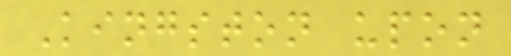Kingston upon
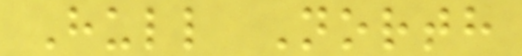Hull North
